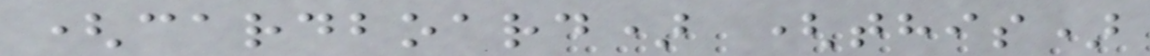(cardboard) (this)
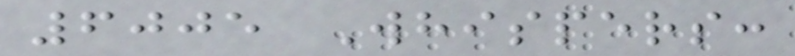6005 Whispers:
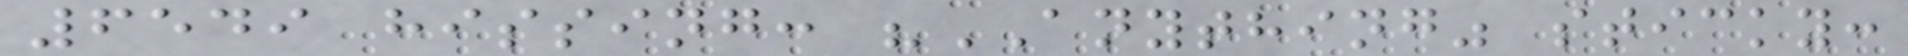6549 hissing: "ANYTHING" sticky:
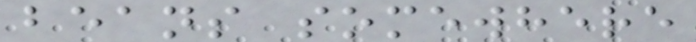beans somewhere
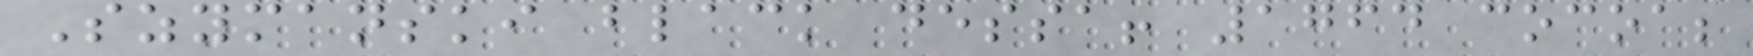Szymanski black dessa! 1764 cocoa;
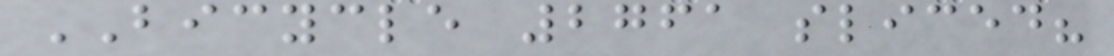BICYCLE 2761 sliced?
